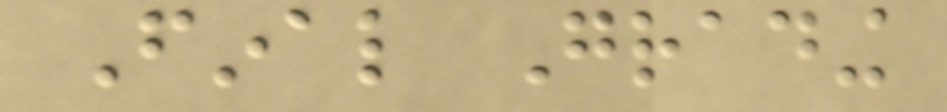Final Grading
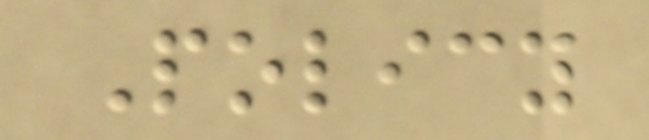Policy
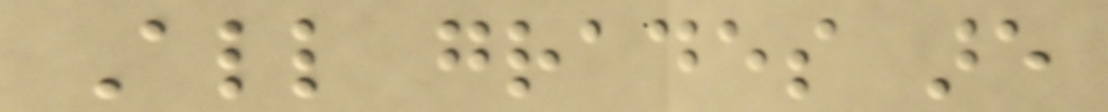All grades are
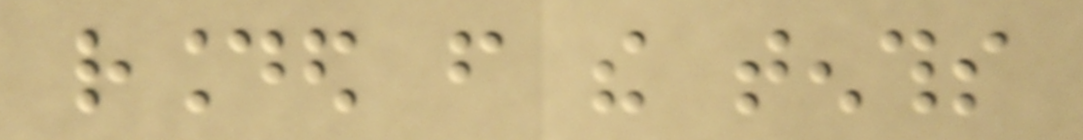rounded from the tenths
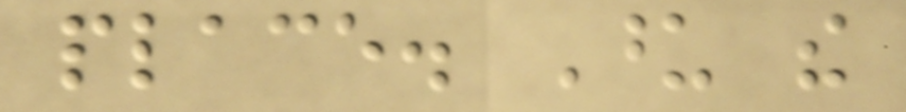place. Upon the
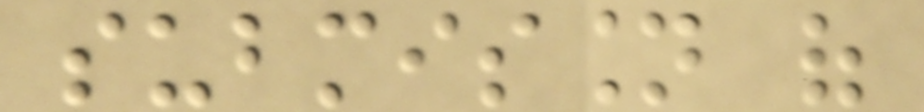submission of
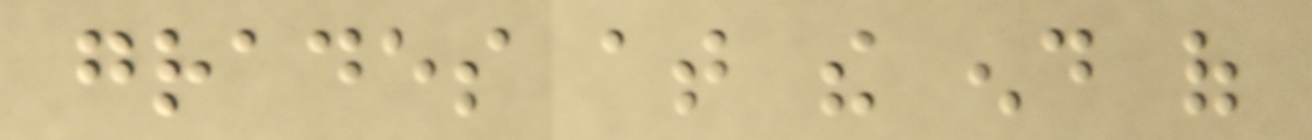grades at the end of
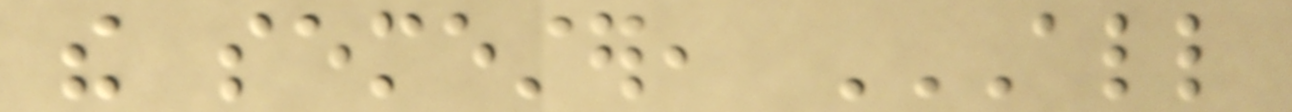the semester, ALL
